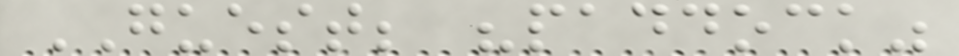GUEST; "paddock"
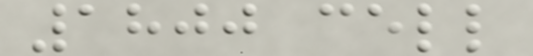1800 cell
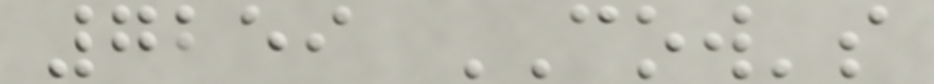7259 COW's
